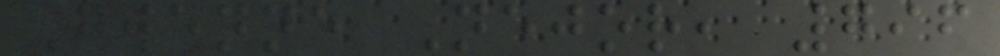Gwenne Nejor, 796
